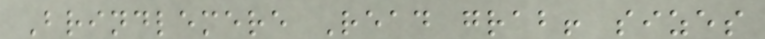Brindlemere Read grab! sizes
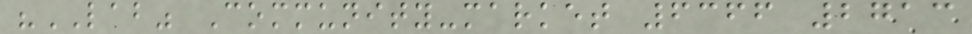"LAB" Community-market 6366 2713
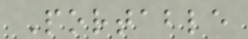Portable
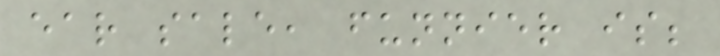ear sale, funnier is;
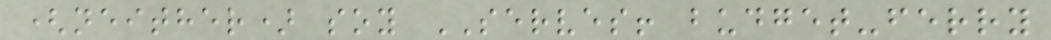(neither) soy SERVES! budget-ferry
